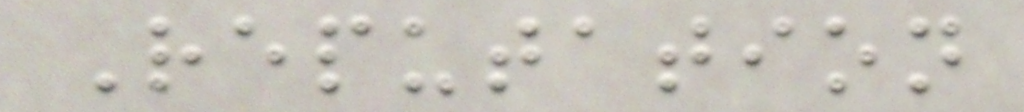Reputation
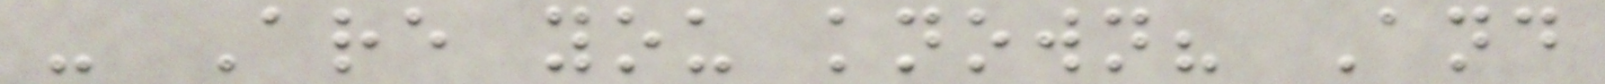- Are you known? And
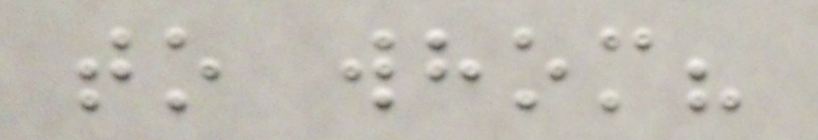to whom?
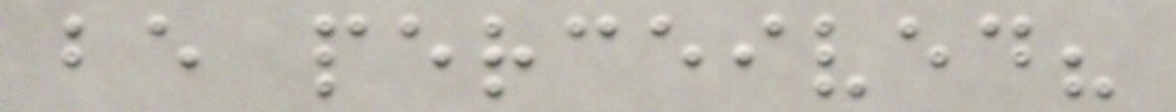be perceived?
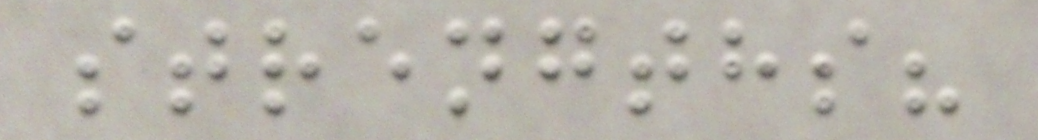strengths?
